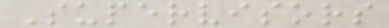Supervisors
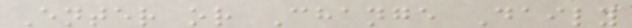Enter or Change Daily
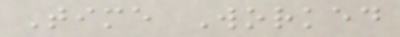Time Worked
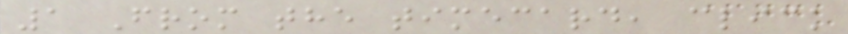1 From the timecard, click
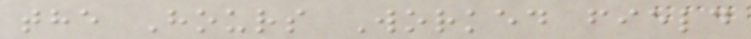the Hours Worked field
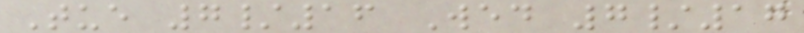Tue 7/16 Wed 7/17
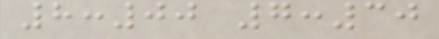8:00 7:30
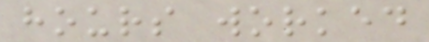hours worked
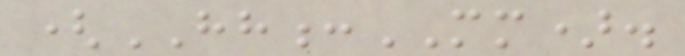(HH:MM).
